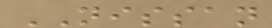NISSAN
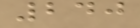240
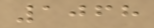1068
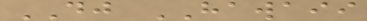DJ HAWAII
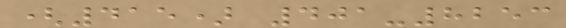(415) 401-8253
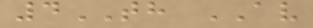4TH AV
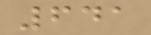641
